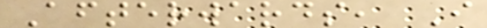Afterwards, I
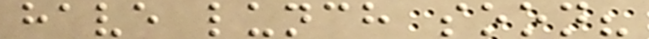have lunch soon?
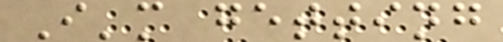I'm getting
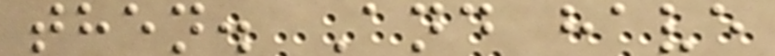then. And have
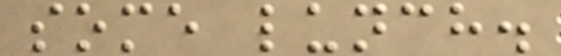some lunch.
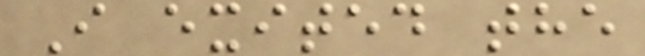I exited the
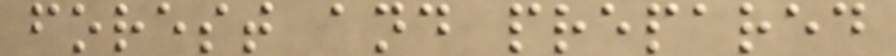forest and prepared
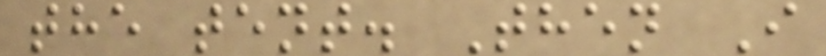the tent. Then I
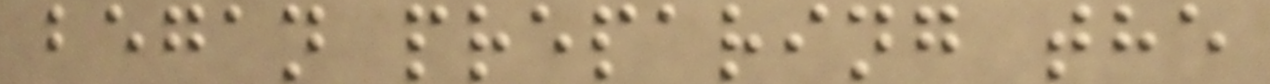began preparing the
